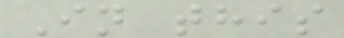In this
